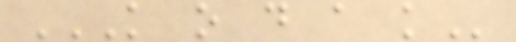K O D A K
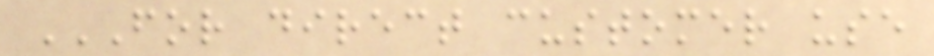FOR DIRECT CUSTOMER USE
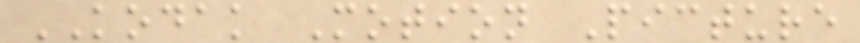KODAK Motion Picture
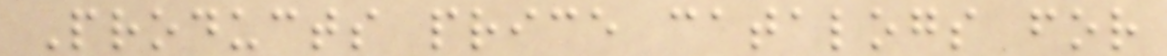Products price catalogs for
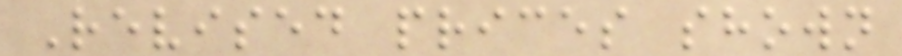Revised prices shown
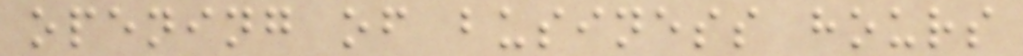opening of business hours
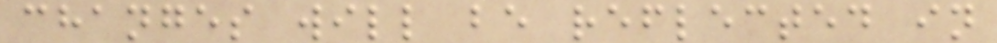changes will be reflected in
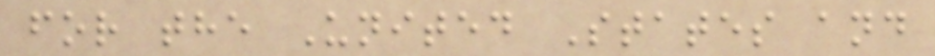for the United States and
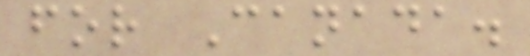for Canada.
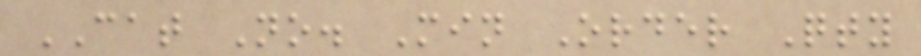CAT No. Min Order Qty
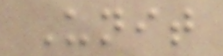Unit
